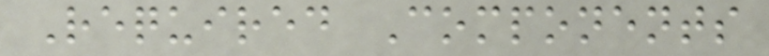Required Components
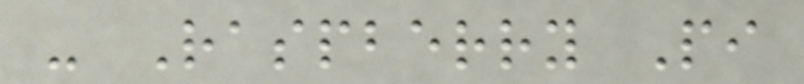- Raspberry Pi
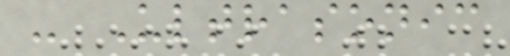- Ultrasonic
